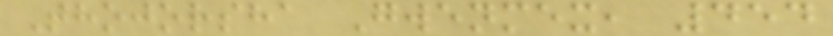Thojorsha Gwenmex, 454
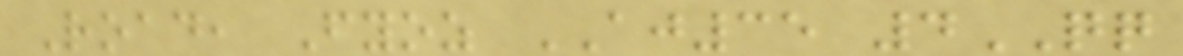Road, Fyoz AJ35 4QQ
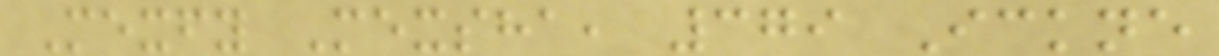Mexfy Mexsha, 379 Ickne
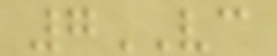7VC
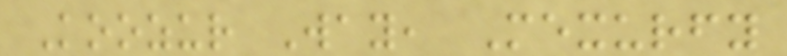Koozur Way, Mexurfy
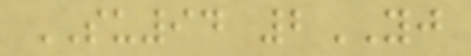SU94 2YJ
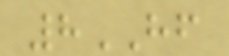8HF
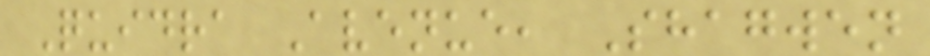Quidra Avenue, Shagwen
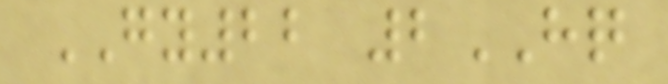GY22 2HQ
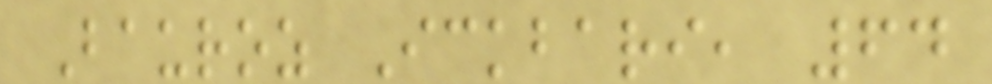Bauroz Ickbari, 64
